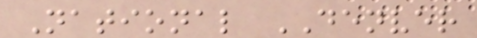National DENVER
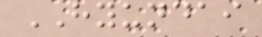HYUNDAI
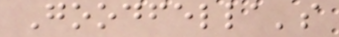Goodfella's
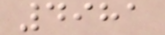4981
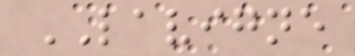LAVIGNE
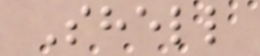Shell
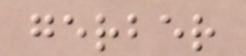gerber
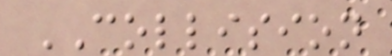COLLISION
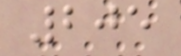205
